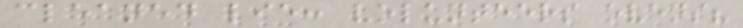cleaned lie: volunteers ovens?
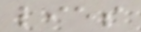lies
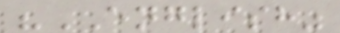"ENGLISH"
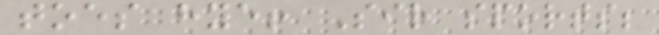toes hye! Sir sports;
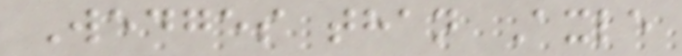Wedges than Axle
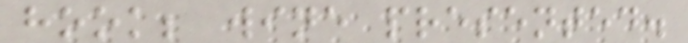hook; wine presented.
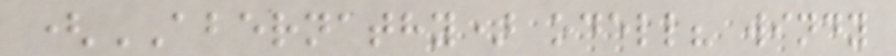(ABERNATHY) odell? windy
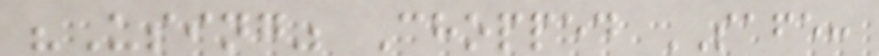"Using" Chopped SAFE:
